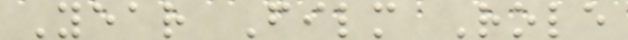Year Film Role
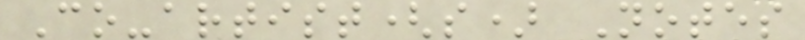Co-artist(s) Notes
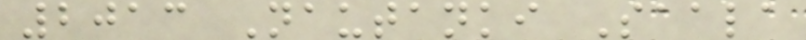2013 Nautanki Saala
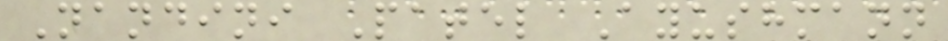Nandini Patel Ayushmann
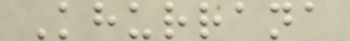Khurrana
